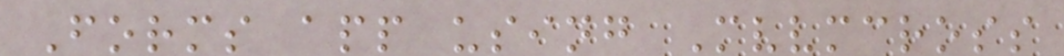Forms app using Mvvmcross
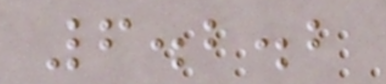6.2.2
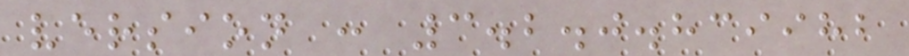version : 3.2.0.839982
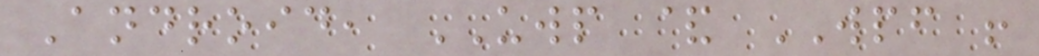Android, UWP & WPF !
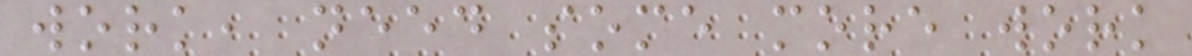work, need some more work
